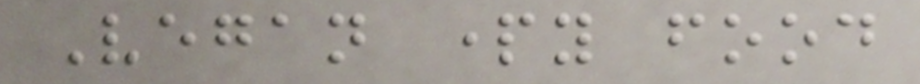Vegan party food
